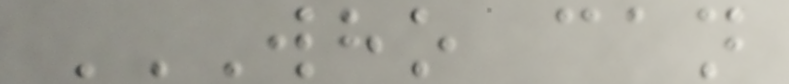WHO CAN
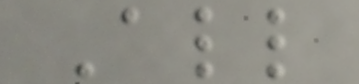All
